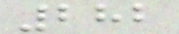282
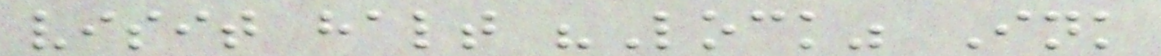visit halt "Lock" Ink
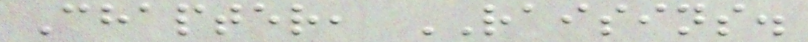Chapter, RAISINS.
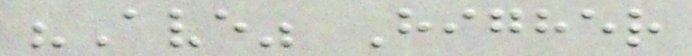"Ave" Higher
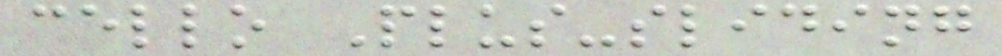cello Plus-sliding
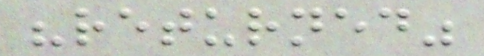"returned"
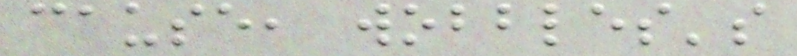cause, wobbles's
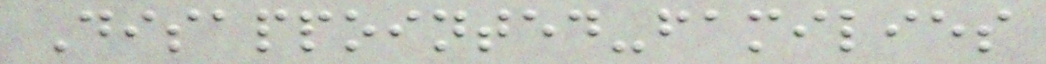Disappointed-families
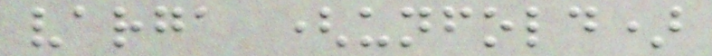varga (unfold)
